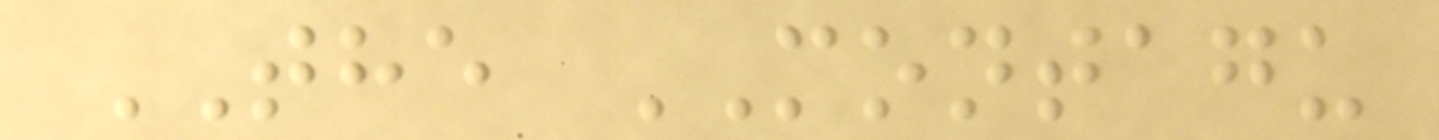THE MONTAGU
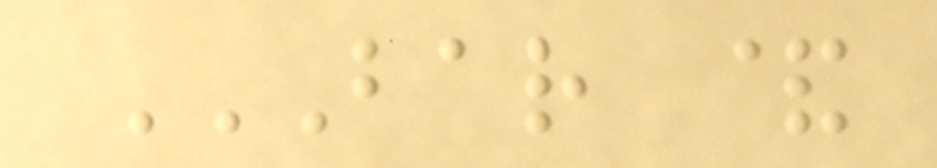BAR &
